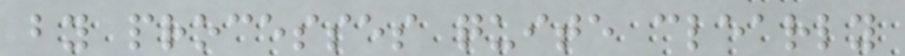by processes quite clearly
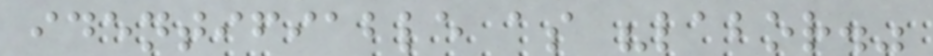identifiable as "labor."
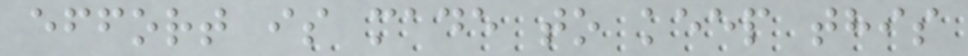effort is made to keep this
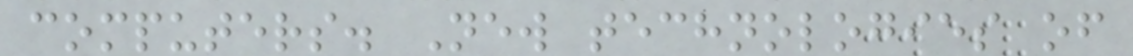computers. New technologies of
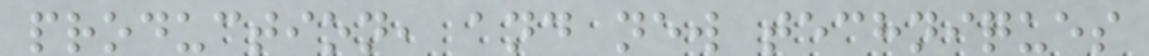production, and new techniques
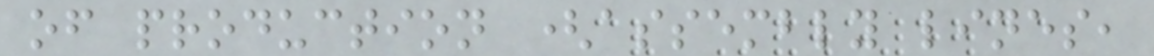of production (assembly lines,
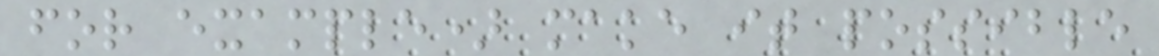for example) make it possible
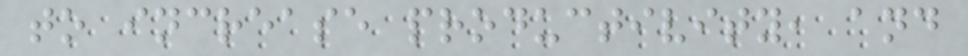to increase productivity, and
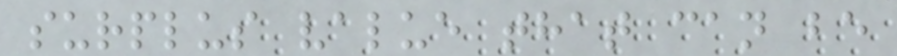surplus value that can be
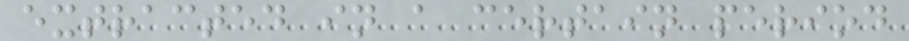extracted in a certain period
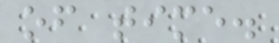of time.
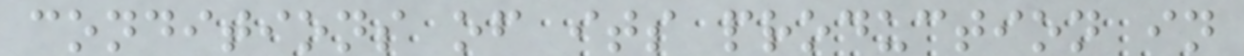conditions of its production in
